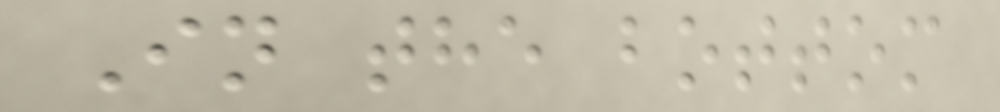In the bottom
